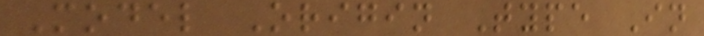Model Origin Type In
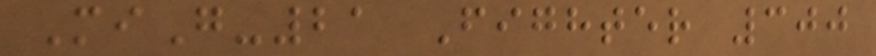MiG-21 Fighter 300
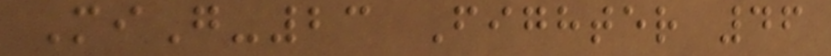MiG-23 Fighter 46
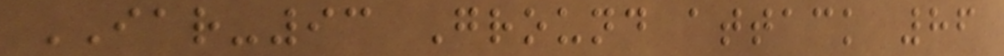IAR-93 Ground attack 86
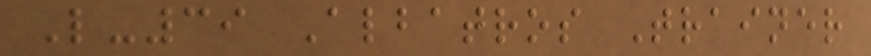L-39 Albatros Trainer
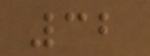32
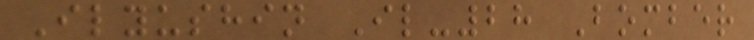Ilyushin Il-28 Bomber
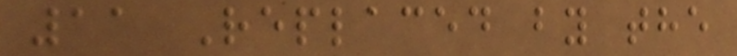11 Replaced by the
